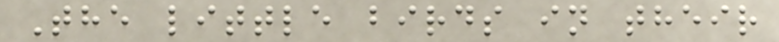The little birds in their
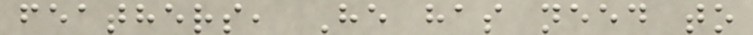feathers, He has need to
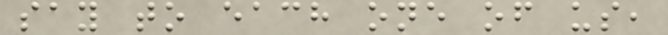say to each one of us,
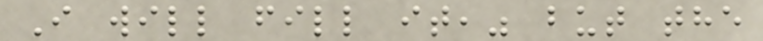I will fill it," but the
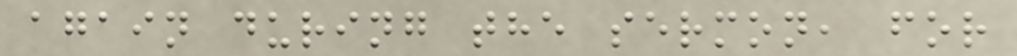again during the sermon, for
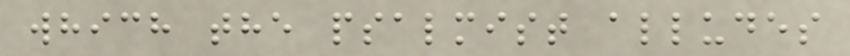which the psalmist alludes
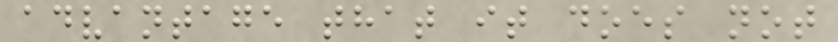advantage that it does not
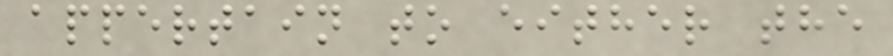appertain to either the
